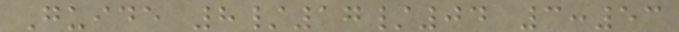Guide 8/17/04 3:53
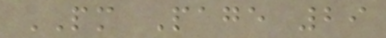PM Page 29
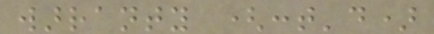warranty (cont'd)
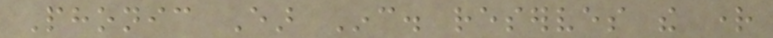Phonic Ear Inc. reserves the right
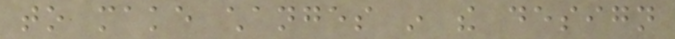to make changes in the design
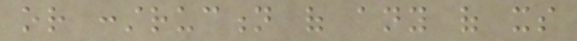or construction of any of its
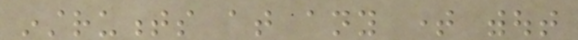instruments at any time without
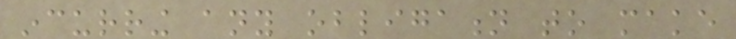incurring any obligation to make
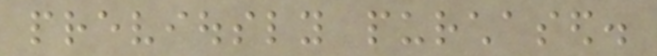previously purchased.
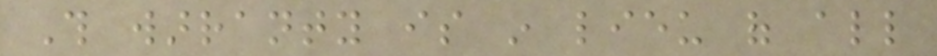This warranty is in lieu of all
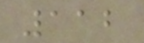112
